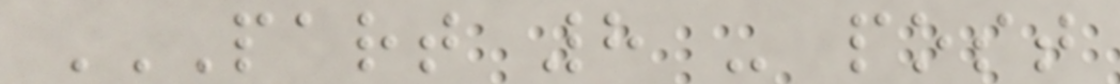PART 8 - POST
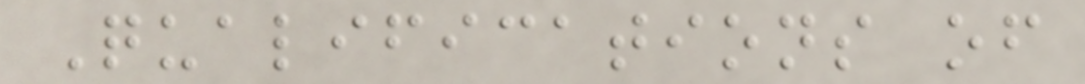Qualifications of
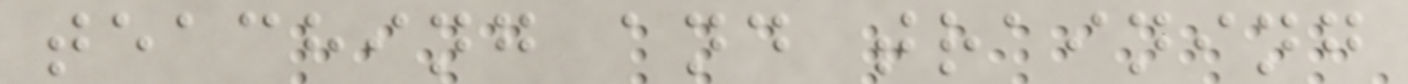teaching and training
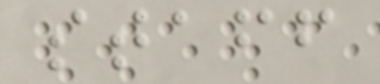staff
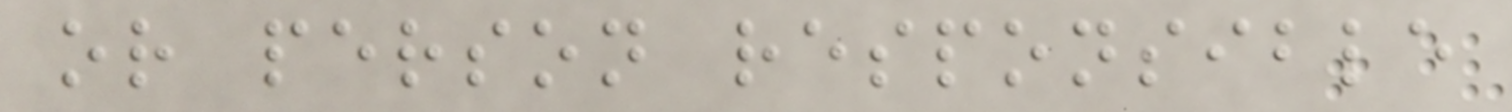or person responsible
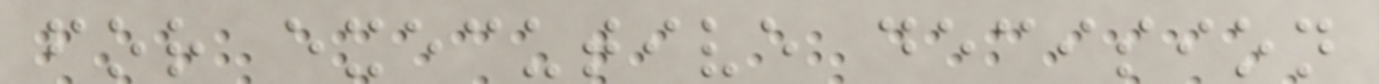for executive decision
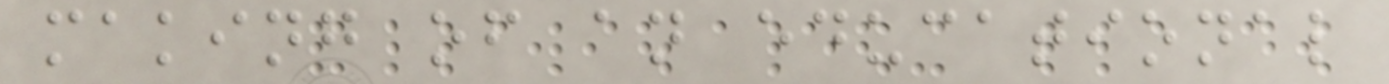making of an educational
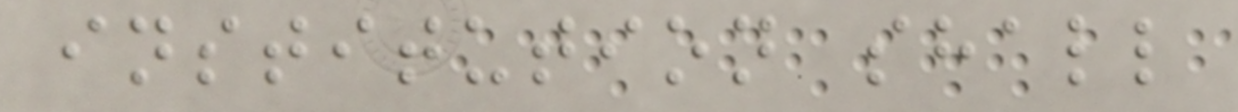institution shall
